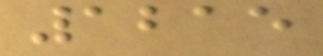1215
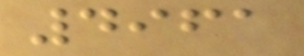4961
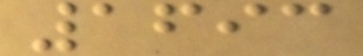1693
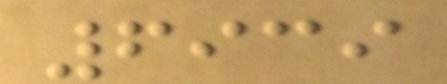6939
